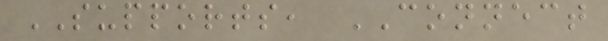SUPPORTS, CONNECT
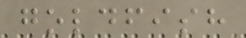goldfish
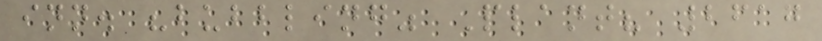inn. "bubbling" Plant? 2617
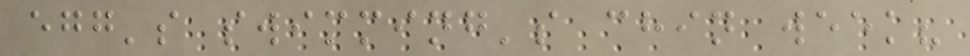egg's swimming's chin week?
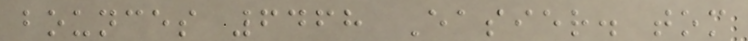bounces 6468 Easier. tom
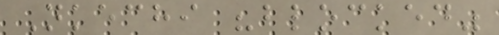Nkechi "blocked"
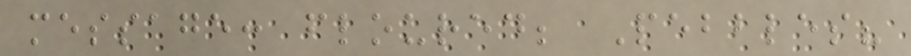message: floured; Pebbles?
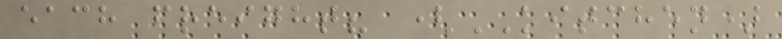each freight? (KITCHEN)
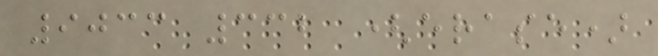9033 332 (erase)
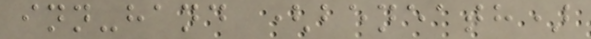inn-hand (beneath)
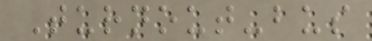Turnout-bus
